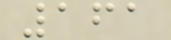161
